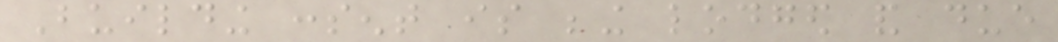Building consent is being lodged and due
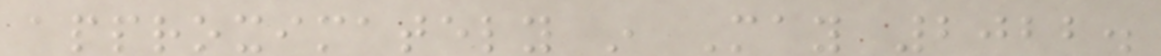approximately in May 2022.
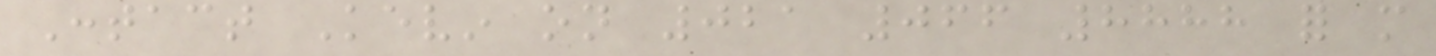Contact Kevin on 021 066 8888 for more
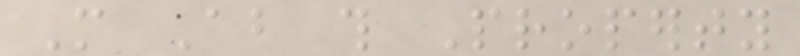More About this Property
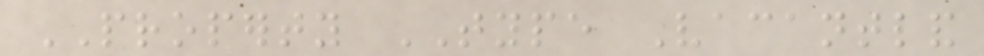PROPERTY TYPE Vacantland
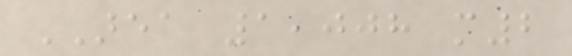AREA 1,008 m2
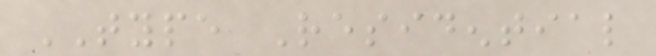TYPE Residential
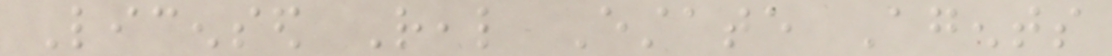Licensed Real Estate Agents
